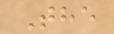The
